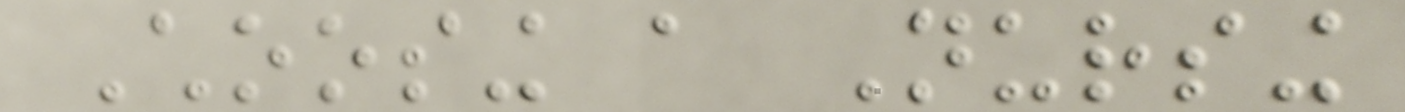Choosing a Nursing
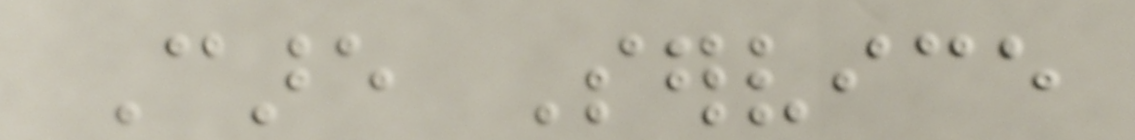Care Service
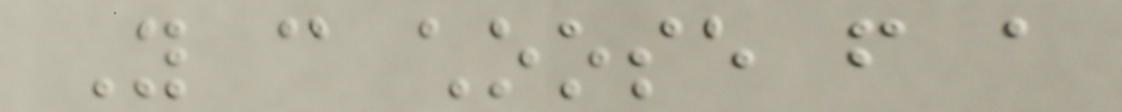You can choose from a
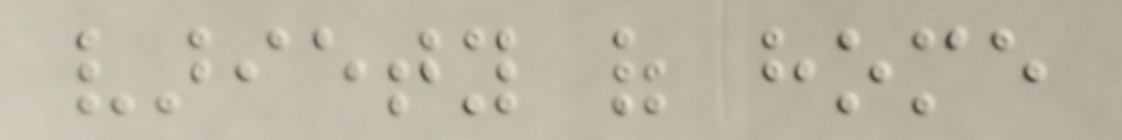variety of home
